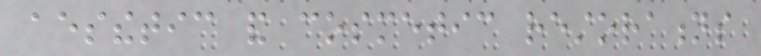aesthetic and cosmetic restorations
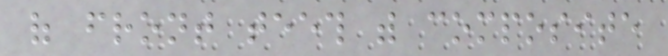of front teeth with composite
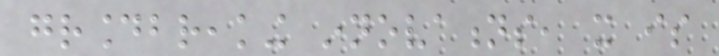groundbreaking innovations, it is
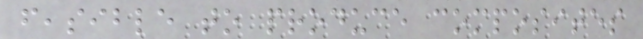feasible to produce composites
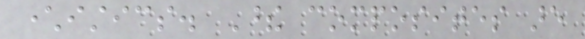characteristics. These composites are
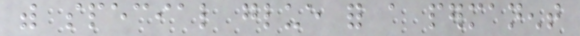with special glue for a permanent
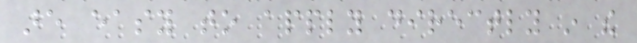are easy to apply directly in the
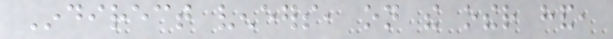Indirect veneers, on the other hand,
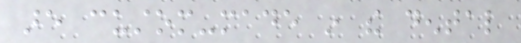are custom-made in the dental
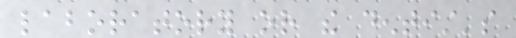laboratory or the dentist's
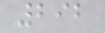292
